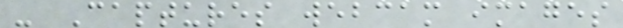- Captures webcam images
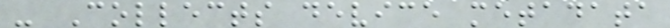- Collects device metadata
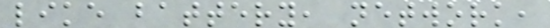like battery, network,
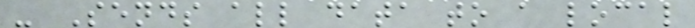- Sends all data to a local
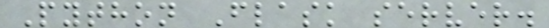Python Flask server.
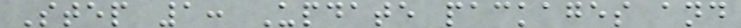Step 1: Update packages and
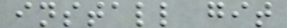install git
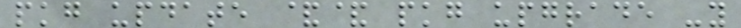pkg update && pkg upgrade -y
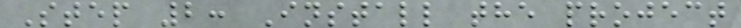Step 2: Install the project
